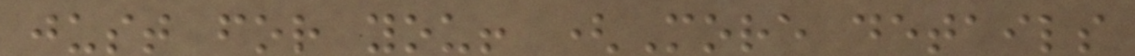just for you! (More details
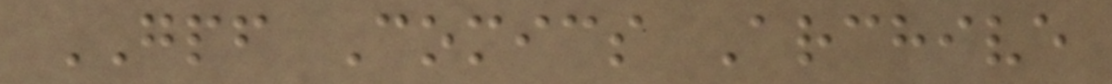GPF Comics Archive
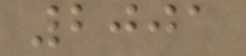2001
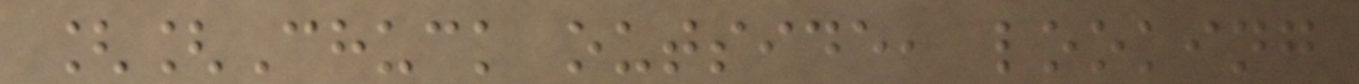[[Chuck outside, looking
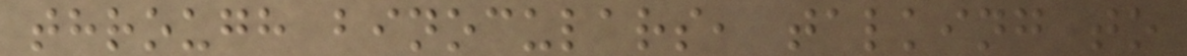through binoculars, talking to
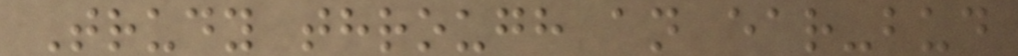Trudy through an ear-bud
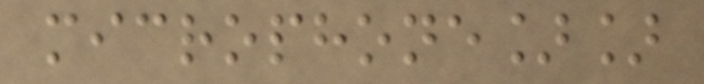microphone]]
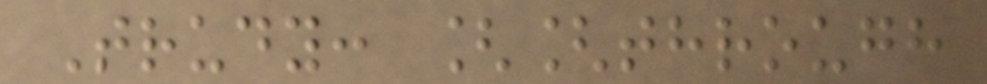Trudy: [[through
